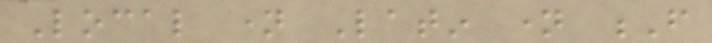Local name Latin name F
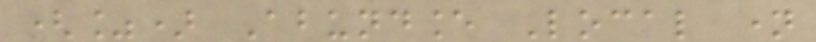(%) Abundance Local name
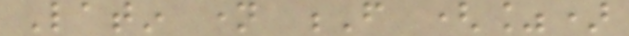Latin name F (%)
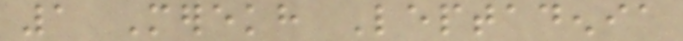1 Merekh Leptadenia
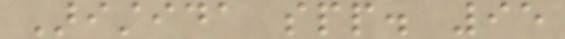Aristida spp. 95
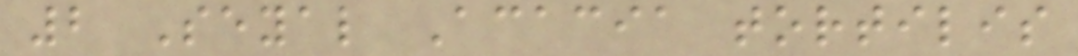2 Seyal Acacia tortilis
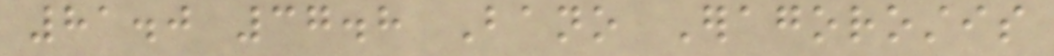81.0 37.8 Bano Eragorostis
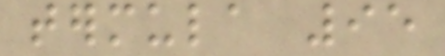termula 95
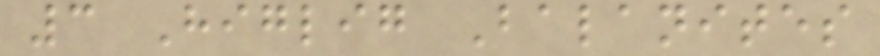3 Higlig Balanites
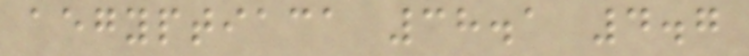aegyptiaca 38.1 4.7
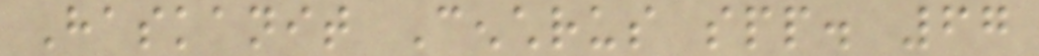Haskanit Cenchrus spp. 67
